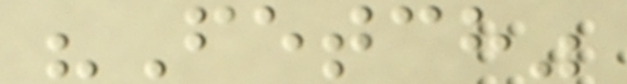"Fetch"
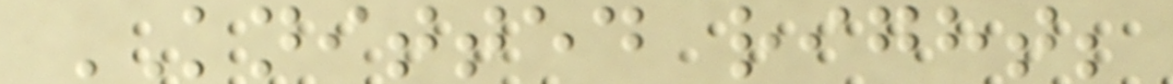KNITTED right;
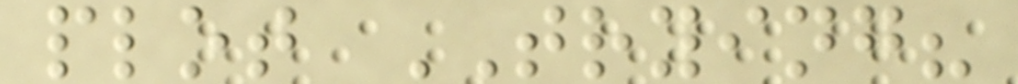plot TRYING?
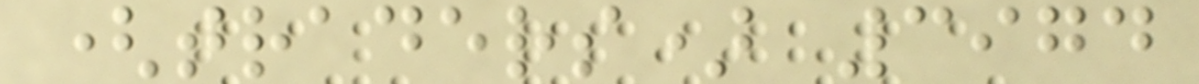(traders) 3974
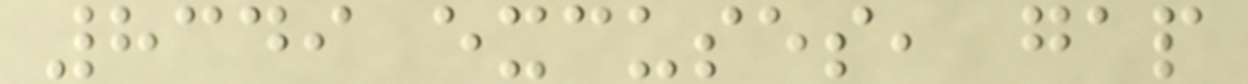8349 excuses, gap
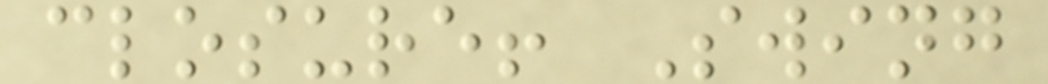closure! Swing
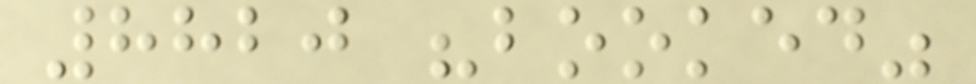8820 "booked"
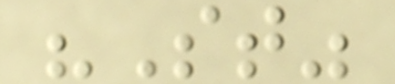"St"
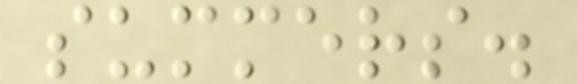summers.
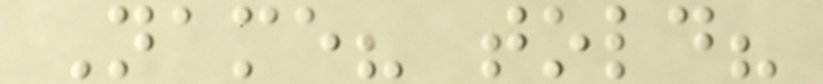Name? told?
